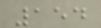154
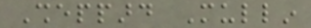Sheppard Mullin
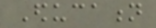Education
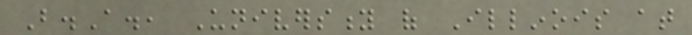B.A., University of Illinois at
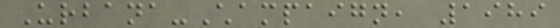Urbana-Champaign, 1989
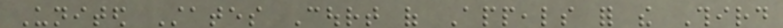United States Court of Appeals for the Third
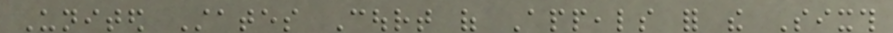United States Court of Appeals for the Sixth
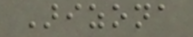Arizona
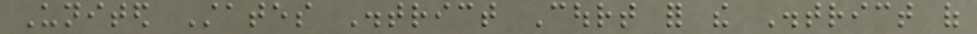United States District Court for the District of
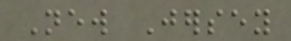New Jersey
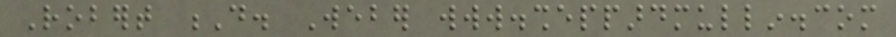Robert D. Weber www.sheppardmullin.com
